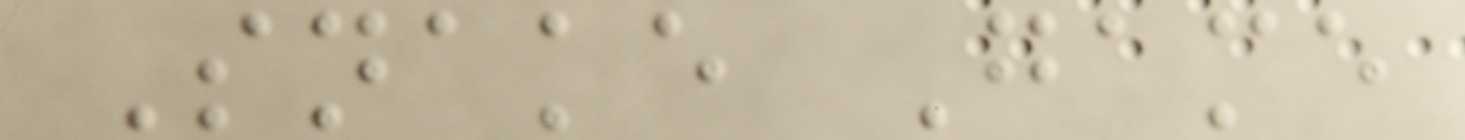Snake Game
